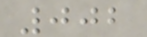002
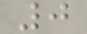0
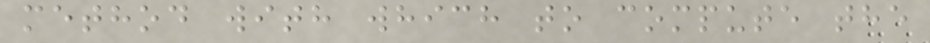method with which to compute the
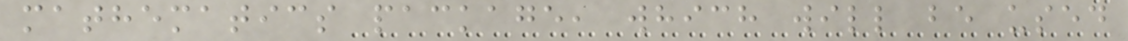mathematics package, which will be used
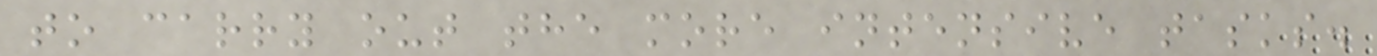to carry out the more intensive tasks.
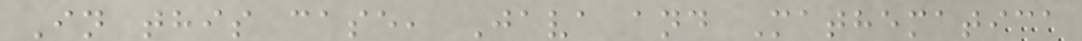In this case, Java and Mathematica
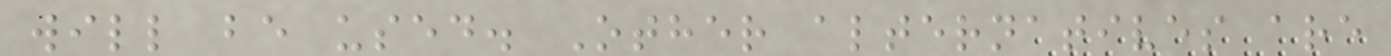will be used. Other alternatives are
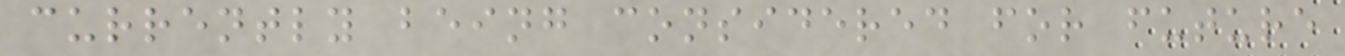currently being considered for future
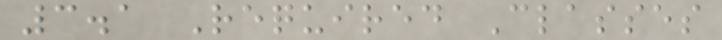3.1 Required Classes
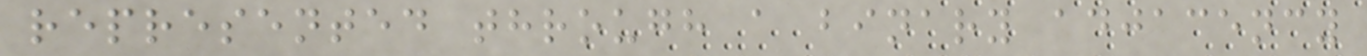represented through a binary adjacency
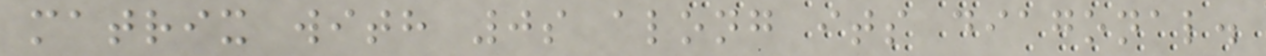matrix with 0s along its diagonal.
